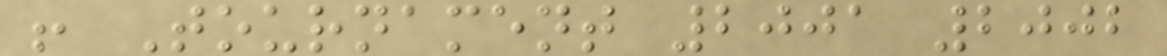! Tournament 2001 2002
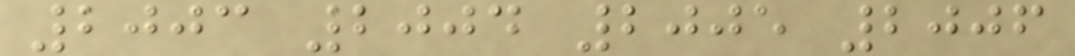2003 2004 2005 2006
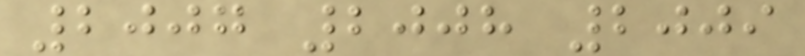2007 2008 2009
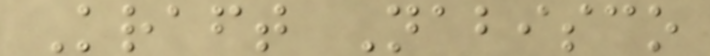Kraft Nabisco
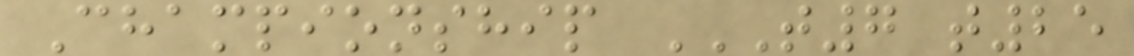Championship T7 T25
